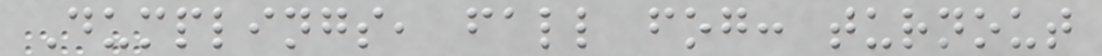Dumplings, fall fog: turnout
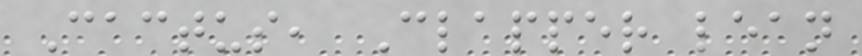Cactus, Clapper lean
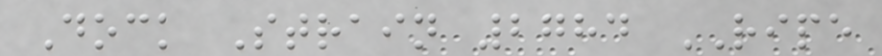Dock Strain 2784 RIPE
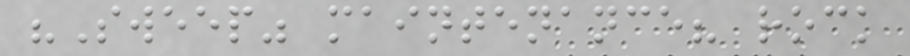"Sweep" maintenance? rock
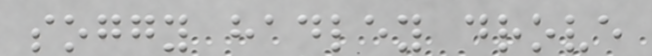soggy hadley drove
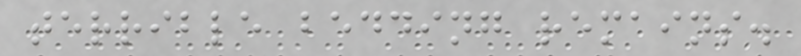terrible bedding remains.
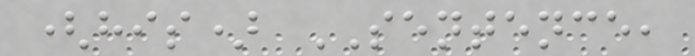(his) SENTENCE,
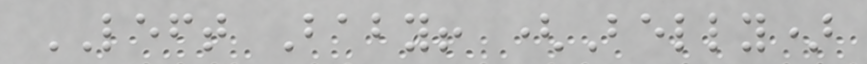LEFT Baby! (Belly)
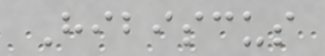Hibiscus
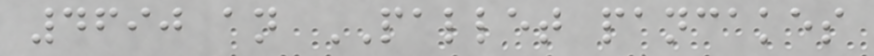4690 an PALLET pancakes
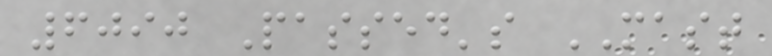6090 Passed's MAST
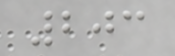203
